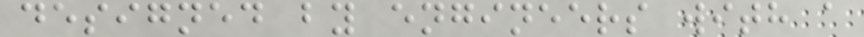designed by engineers with a
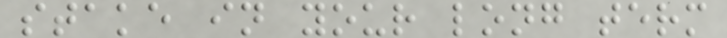stake in your long term
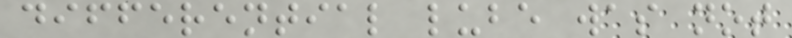differential lube was not
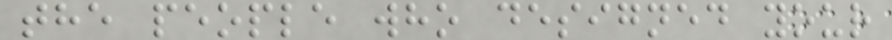the people who designed your
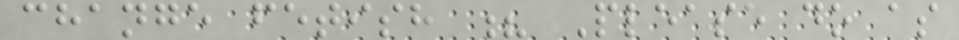change fetish ? Please do as
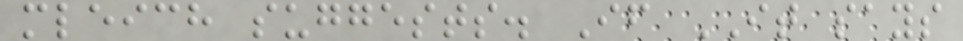mleich suggests. If IT says
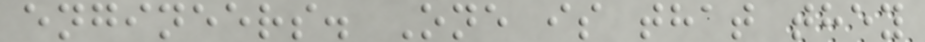engineers. One is that they
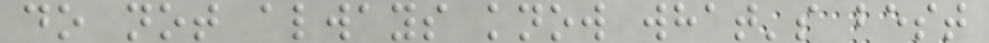do not always know what's best
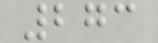273
